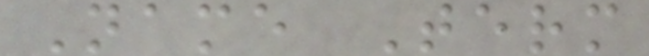Name Term
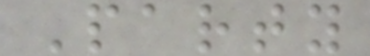Party
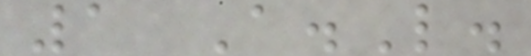1 A.L.
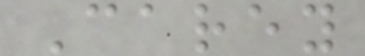Carey
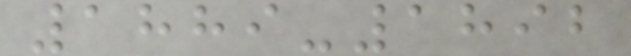1889-1892
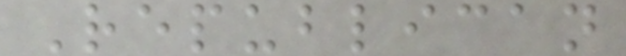Republican
